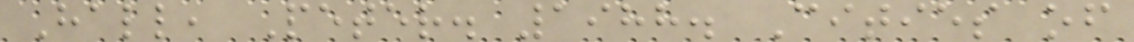Hall, Peter. 1988. Cities of
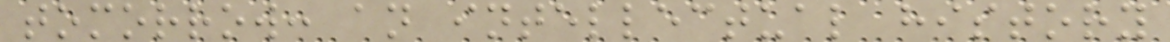tomorrow: an intellectual history
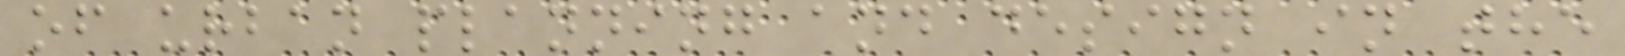of urban planning and design in the
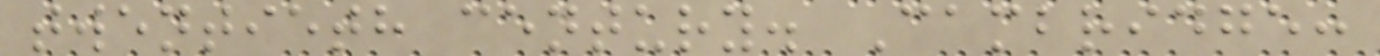twentieth century. Cambridge:
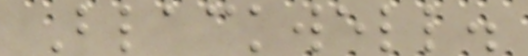Blackwell.
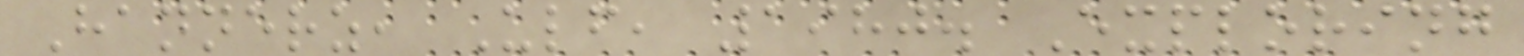Hannerz, Ulf, 1980. Exploring
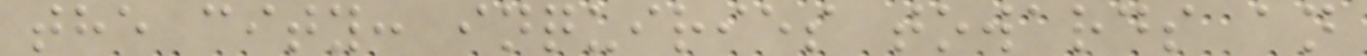the city: inquiries towards an
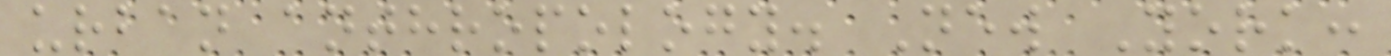urban anthropology. New York:
